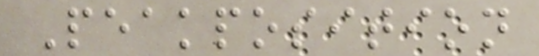Peakposition
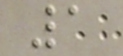1
